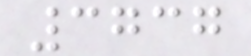3737
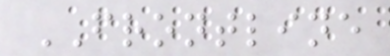FRONTLINE
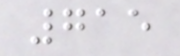715
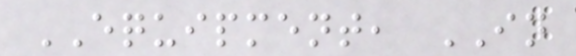EQUIPMENT, IN
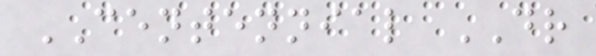CENTENNIAL DR
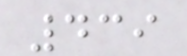439
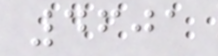4601
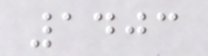1403
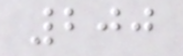200
